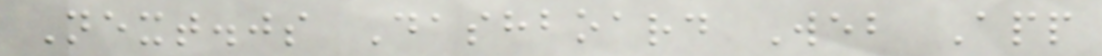Next.js Dashboard Web App
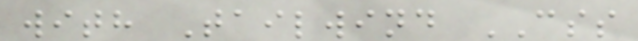with Tailwind CSS
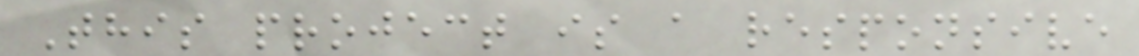This project is a responsive
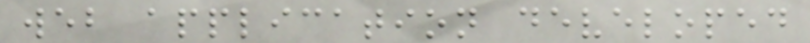web application developed
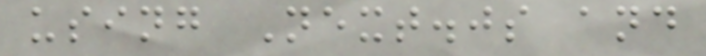using Next.js and
